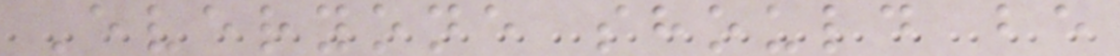Everyone should be
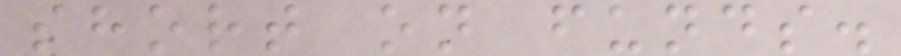short on funds.
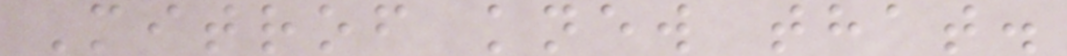Mitrof knew that.
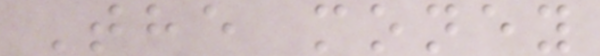The money
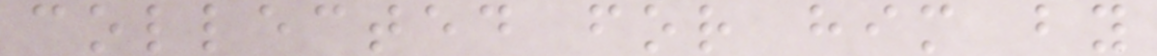collected for him by
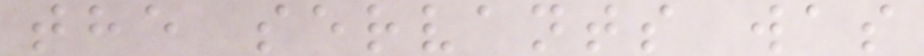the servants was
